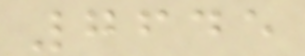7645
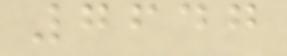7647
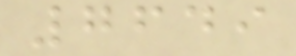7649
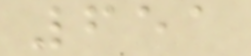651
